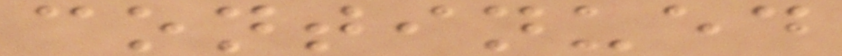continued
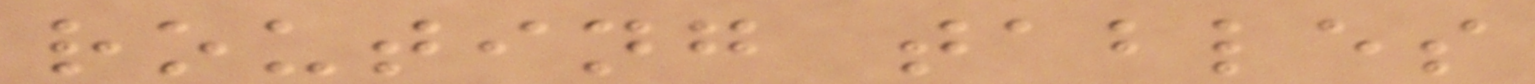routing tables
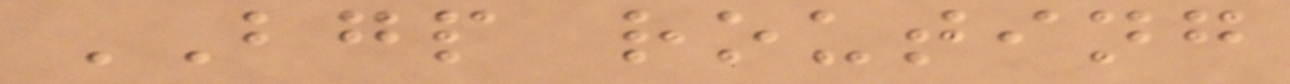BGP routing
